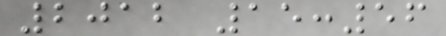2012 15:56
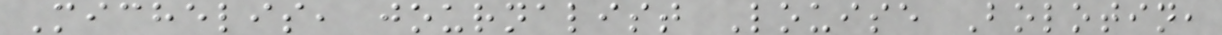Michelis, journalist Louise Bolotin,
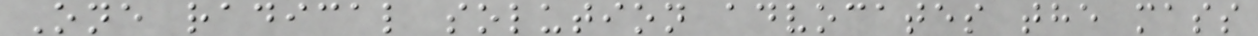One radical solution advocates the mass
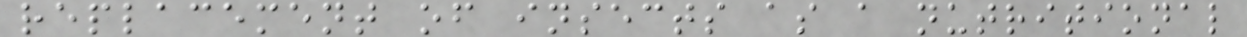replacement of insects as a nutritional
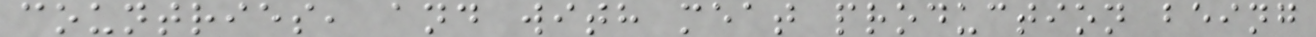countries, and with meat production being
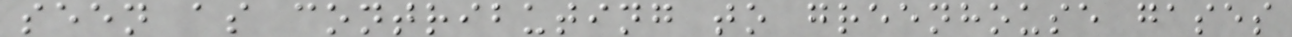seen as contributing to greenhouse gases
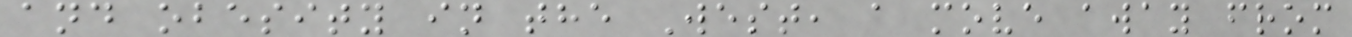and obesity in the West, a move away from
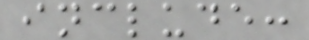include:
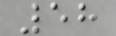58
